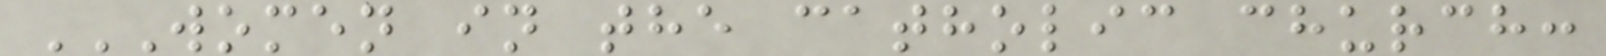WOMEN IN THE CATHOLIC CHURCH:
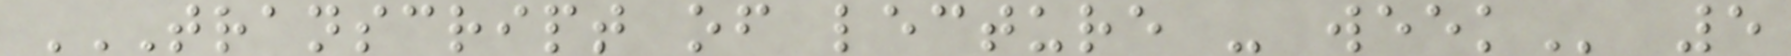TRANSCRIPT OF LECTURE - WEEK 5
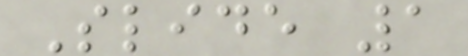Slide 1
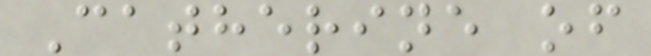Catherine of
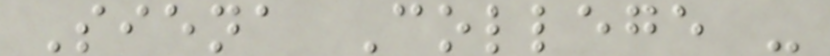Siena College -
